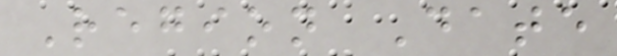Region Date
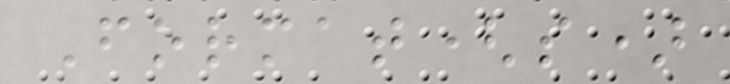Format(s)
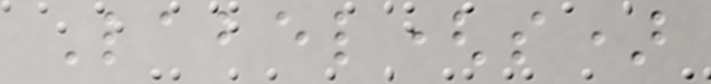Label(s)
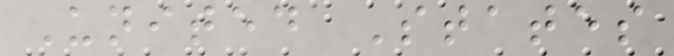United States
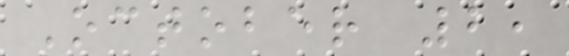October 2,
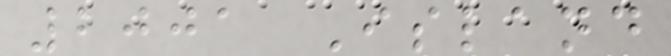2001 Island
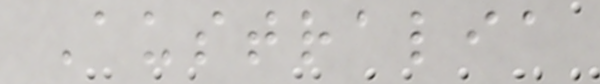Australia
